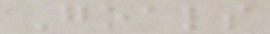Goals
